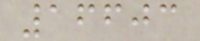16603
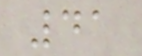41
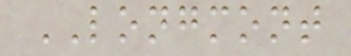LONGMONT
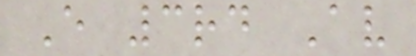E 3rd Av
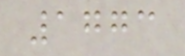1773
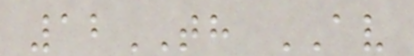12TH AV
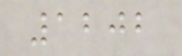1202
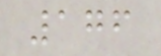176
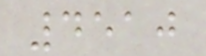4510
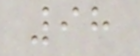98
